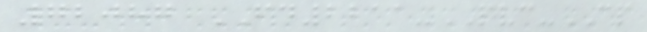72087 FD2211-PVC-CP
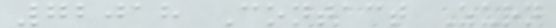72018 Contact Zurn
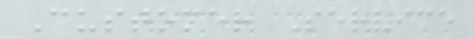Customer Service
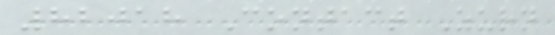82018 Contact Zurn
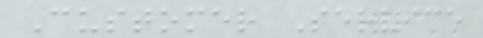Customer Service
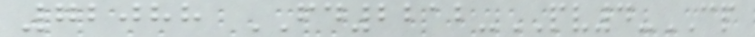72088 FD2212-PV4-CP
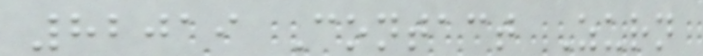82019 Contact Zurn
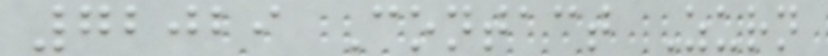72029 Contact Zurn
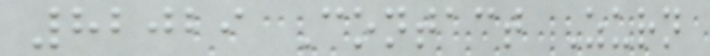82029 Contact Zurn
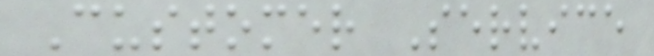Customer Service
